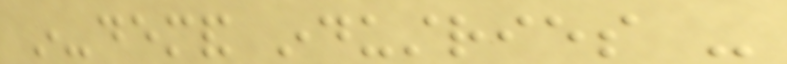in-demand industries -
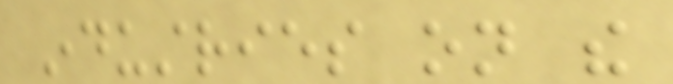industries on the
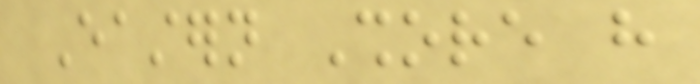Eastern Shore have
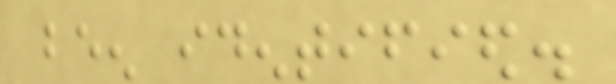been identified.
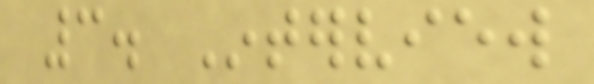3. Interview
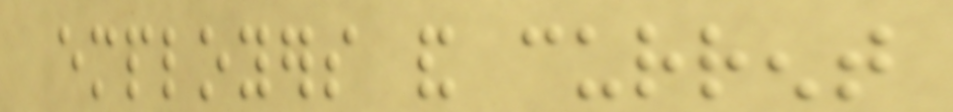employers and current
